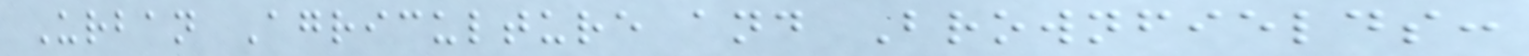Urban Agriculture and Brownfields:
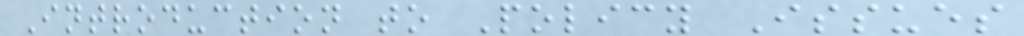Introduction to Policy Issues
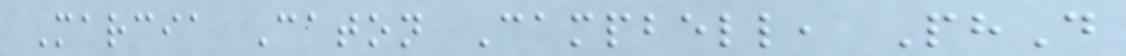Marcia Caton Campbell, PhD
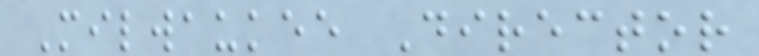Milwaukee Director
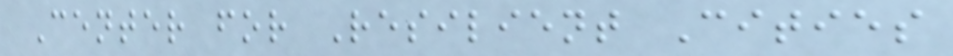Center for Resilient Cities
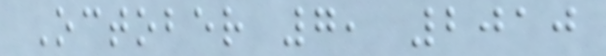October 7, 2010
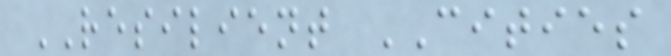RESILIENT CITIES
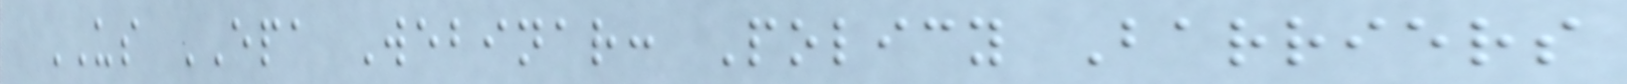US EPA Webinar: Policy Barriers
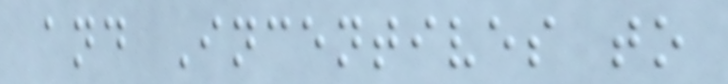and Incentives to
